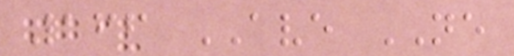166 AVE NE
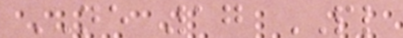NE 17 PL
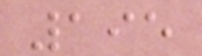195
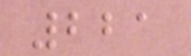221
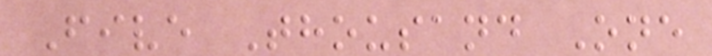Five Thousand One
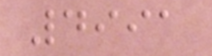4991
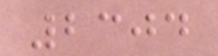2304
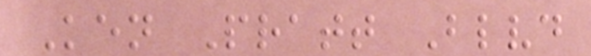Ken Pratt Blvd
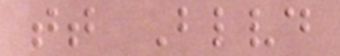tt Blvd
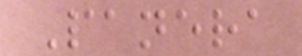Panera
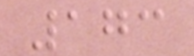173
